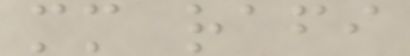mm rafi
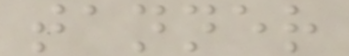tanner
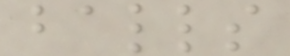balls
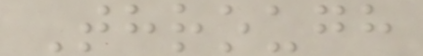Through
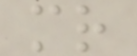mr
